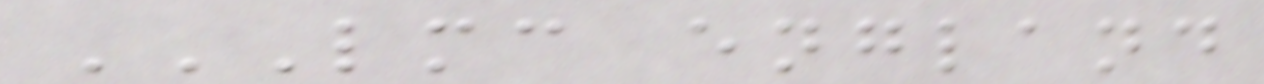LMC ENGLAND
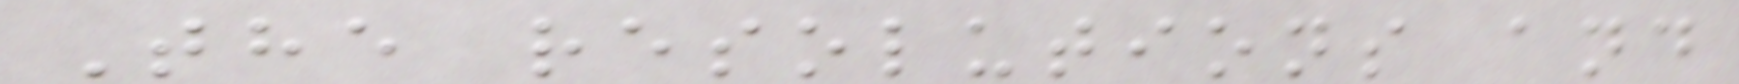The resolutions and
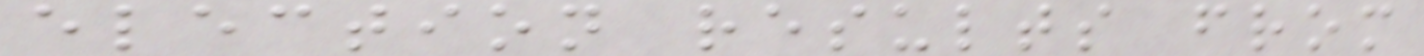election results from
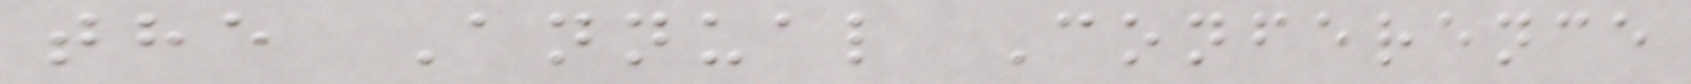the Annual Conference
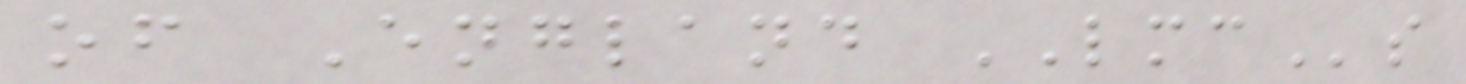of England LMCs
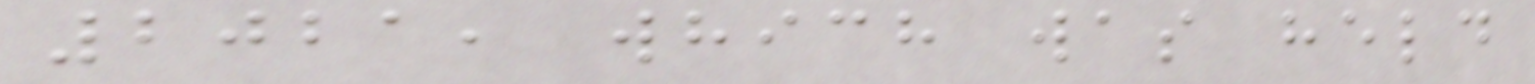2021, which was held
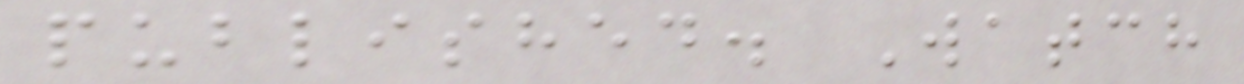published. Watch
